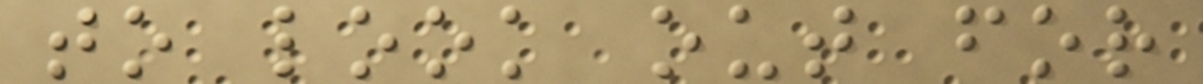to look out for
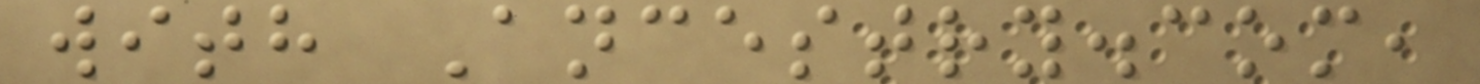with Ancestry.com,
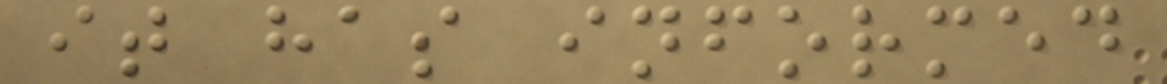it has informed
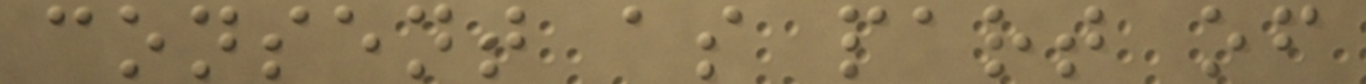consent as part of
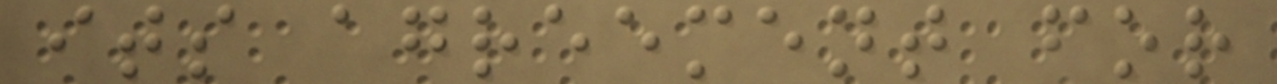its agreement for
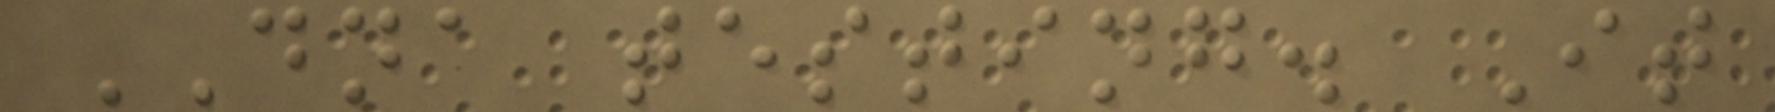DNA testing. It
